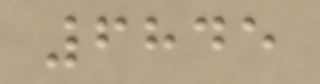6845
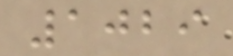1029
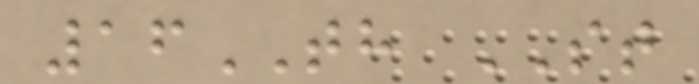16TH ST
